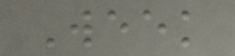Week
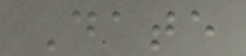Date
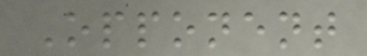Opponent
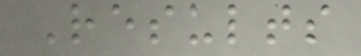Results
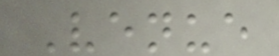Venue
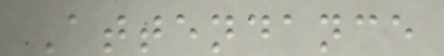Attendance
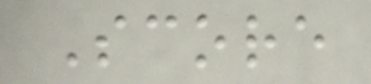Score
